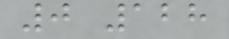0 128
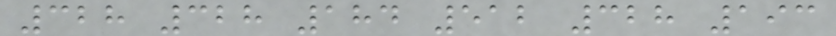328 328 184 512 328 193
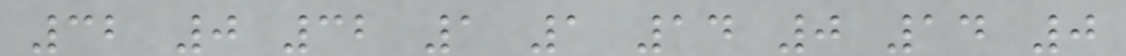32 0 32 1 1 14 0 14 0
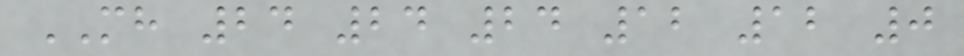MH 24 24 24 12 12 0
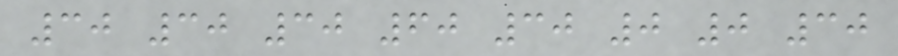30 30 30 60 30 0 0 30
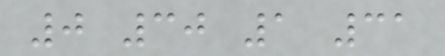0 30 1 31
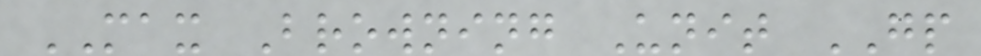MAX Browning Unit GP
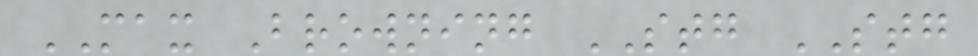MAX Browning STG STG
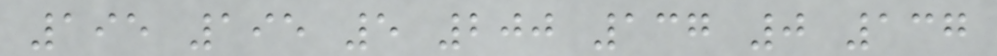195 195 5 200 137 0 137
